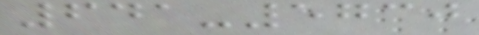641-5730
